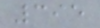395
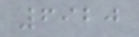6920
